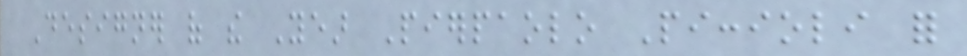Designer of the Year Pierpaolo Piccioli for
